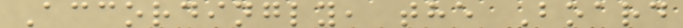Accordingly, the Board
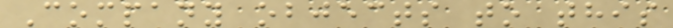Company objects to this
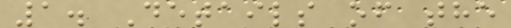1. Details of the
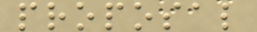proposal
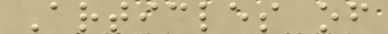Articles of
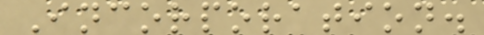Incorporation.
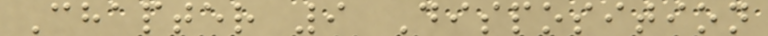Chapter 9 Disposition
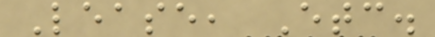Lease, Etc.
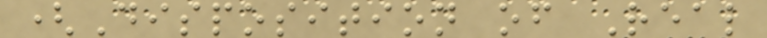(Disposition of Real
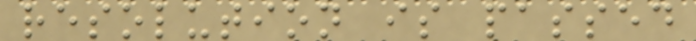resolution is passed
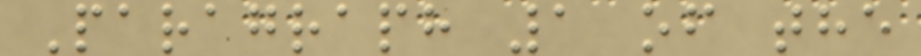Paragraph 1 of the
